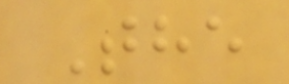The
